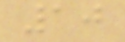10
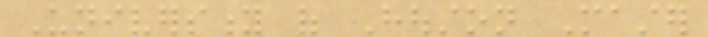University of Houston Master
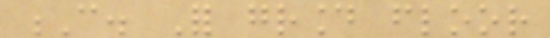C. For ground floor
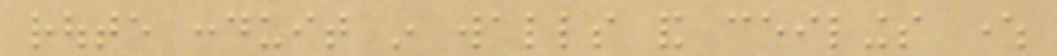route conduit in walls and ceilings where
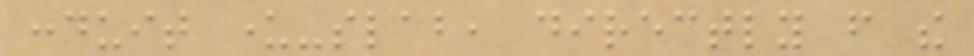conduit under-slab, directly from the
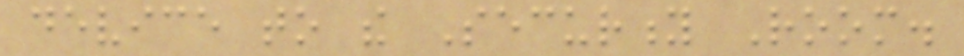device to the Security Room.
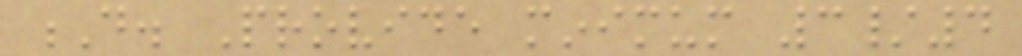D. Provide minimum 3/4
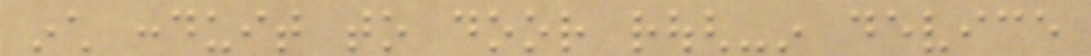inch conduit to door rough-in device
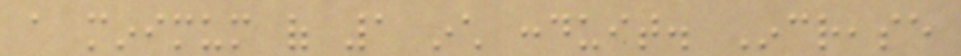a minimum of 1 inch conduit. Increase
